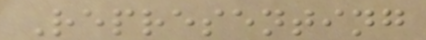Representing
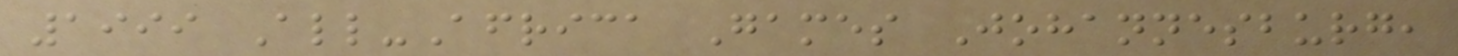1999 All-Africa Games Johannesburg,
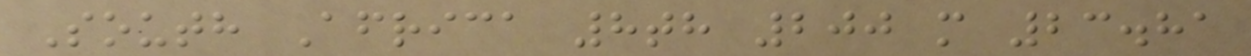South Africa 8th 200 m 23.81
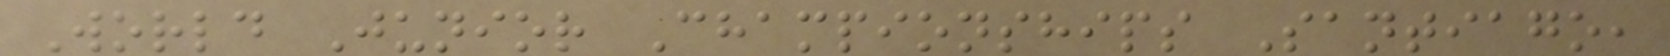World Junior Championships Santiago,
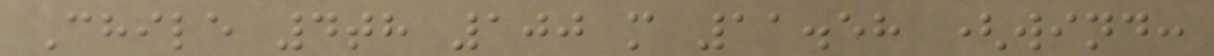Chile 4th 100 m 11.58 (wind:
